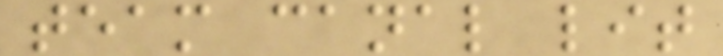team canal lit
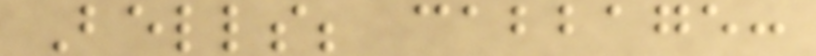Bells; cabbage:
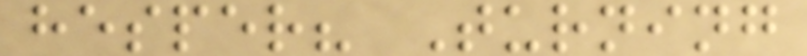hesper? Turning
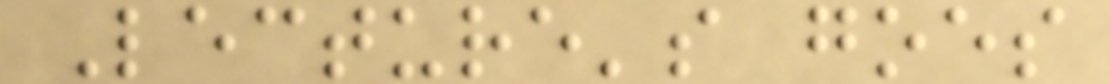Lecture's goes
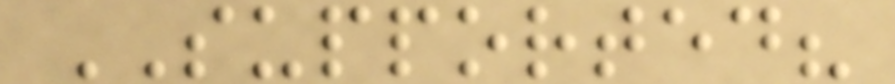SUPPORTED?
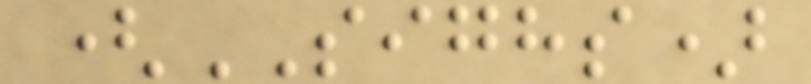(SIGHS)
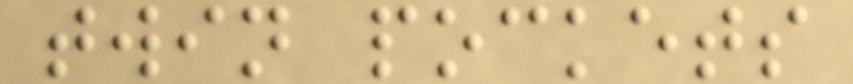twin pockets
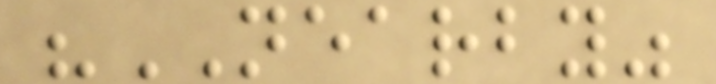"NEARBY"
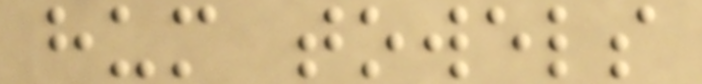hum towels
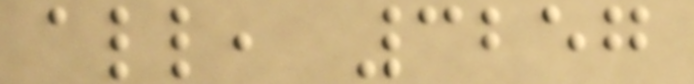all, 3257
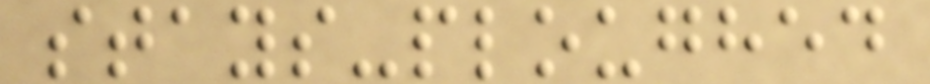stays-ploughed
